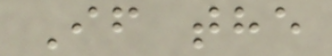If the
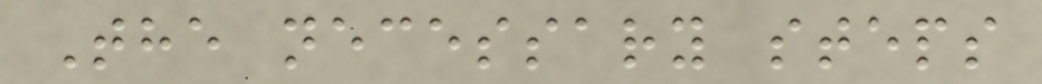The necessary steps
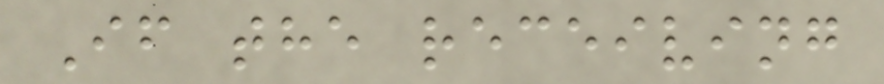If the receiving
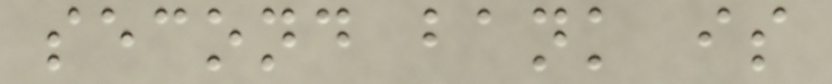second bank is
